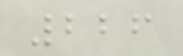226
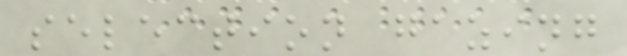selection gazing
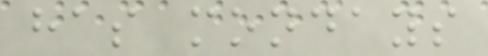has mondays
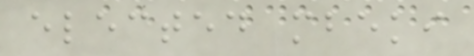elected mbeki
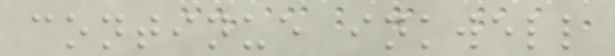continue inkwell
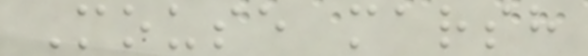Mouse marsh
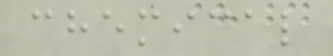chemical
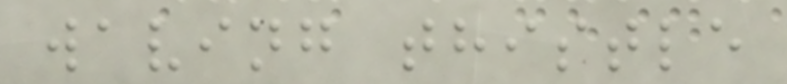waving thistle
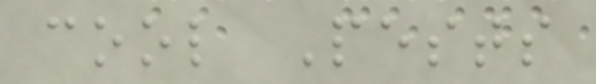cool Pests
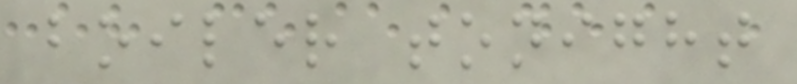boiler tonight
